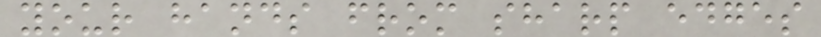your hands from sharp edges
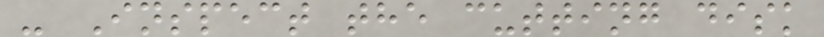- Inspect the cutting disk
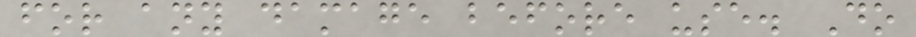for any damage before use. Do
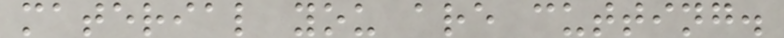material you are cutting.
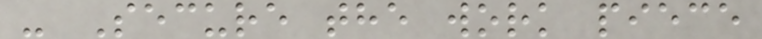- Secure the work piece
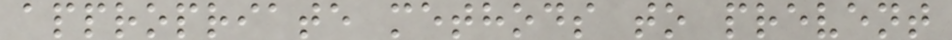appropriate methods to prevent
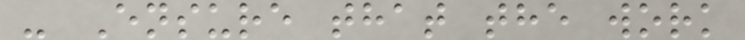- Ensure that the work
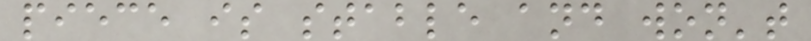piece is stable and won't
